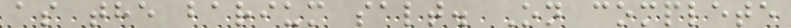as the barium salt. On complete
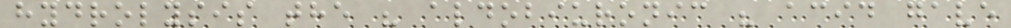hydrolysis the " aldobiuronic " acid gave
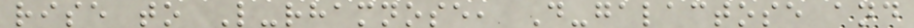rise to L-rhamnose, D-galactose and
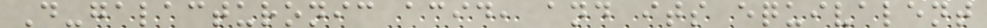D-galacturonic acid, and its equivalent
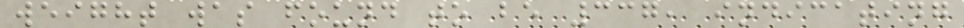weight was found to be 337, indicating
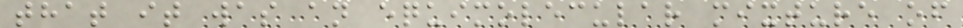that it was an equimolecular mixture of
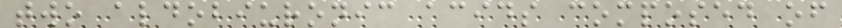two aldobiuronic acids composed of
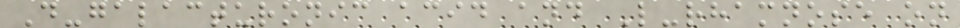D-galacturonic acid and L-rhamnose on
